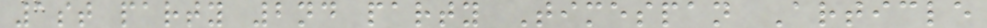1st party 2nd party Timespan Article
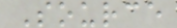Source
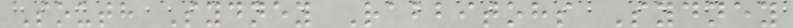South Sydney Rabbitohs Sydney
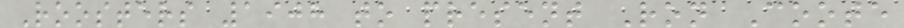Roosters 1908 to present Ron Coote
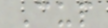Cup
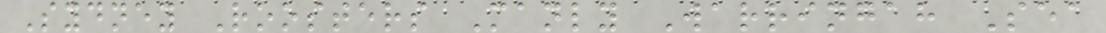Sydney Roosters Manly Warringah Sea
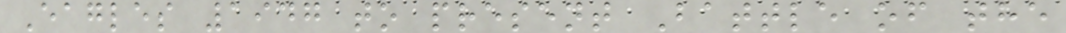Eagles 1947 to present Battle of the
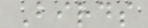Birds
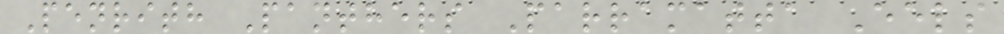Penrith Panthers Parramatta Eels
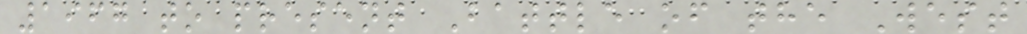1967 to present Battle of the West
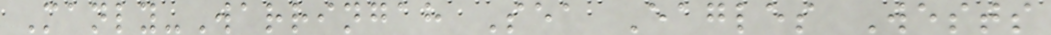Manly-Warringah Sea Eagles Wests
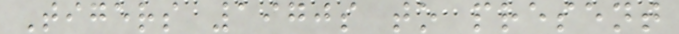Tigers 1970s to present
